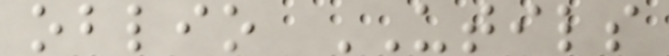oblio UTILS
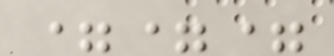===
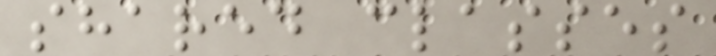shared classes
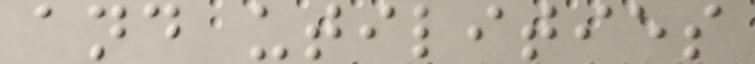and utilities
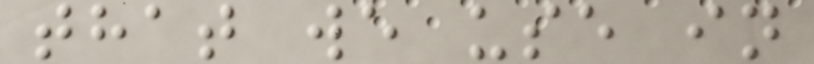that we use in
